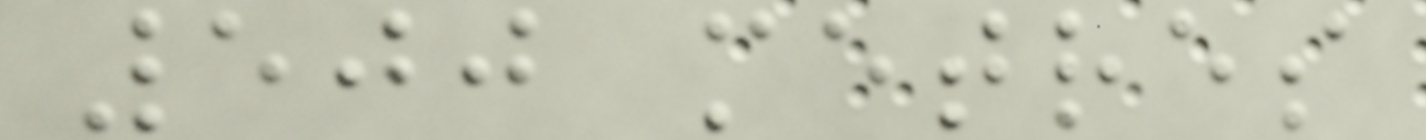500 metres
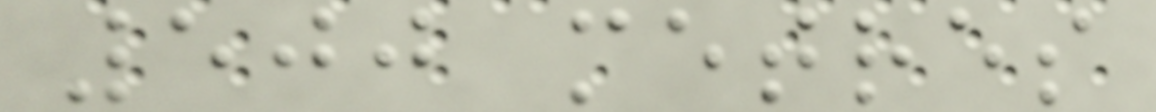500 metres
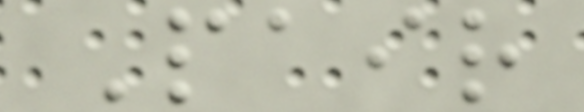Pair
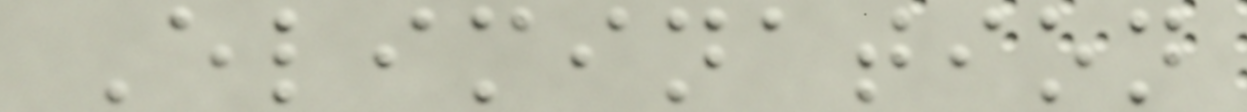Elimination
